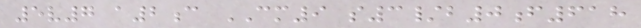5v7 a2c CM9 s3/b0f618
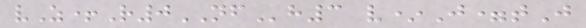vZ+R0NFh3 v*J=tJ
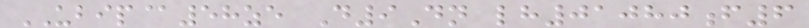UBIP@58ze D9Dn lh01080f6
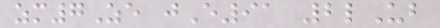zm7Ze jE91 2lUb
